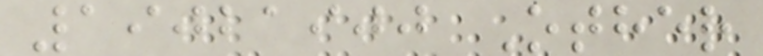19021900 Other
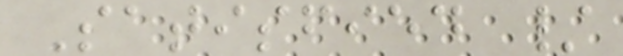Satisfied /
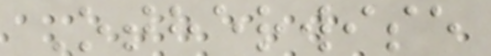Otherwise
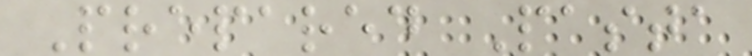Prepared Pasta
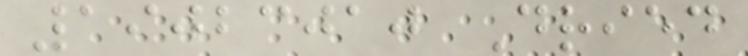19023010 Dried
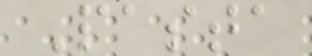Pasta
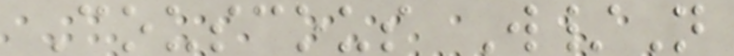Couscous W/N
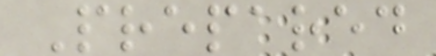Prepared
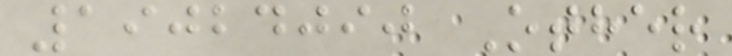19024090 Other
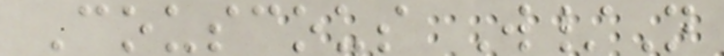Couscous W/N
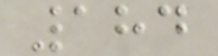184
